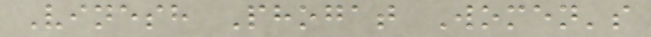Vinesh Phogat Women's
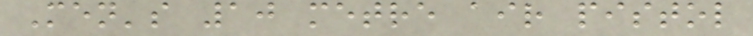Men's 10 metre air pistol
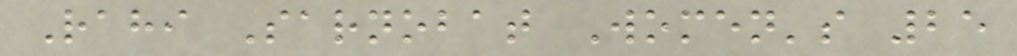Rahi Sarnobat Women's 25
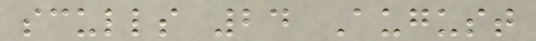sculls 24 August
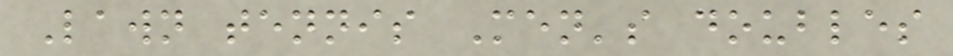Lawn tennis Men's doubles
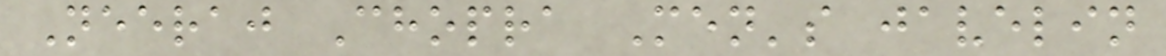Neeraj Chopra Men's javelin
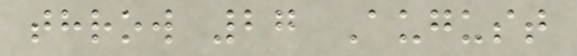throw 27 August
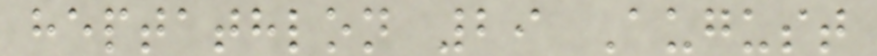heptathlon 29 August
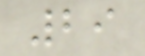29
